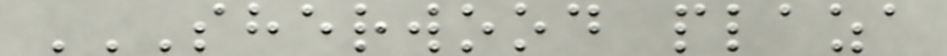SHERWOOD PLAZA
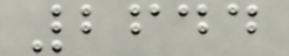2644
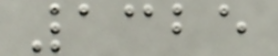1325
